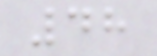48
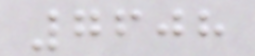7608
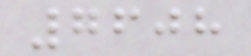7608
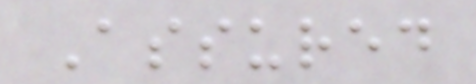Assured
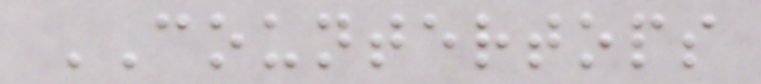COUNTERTOPS
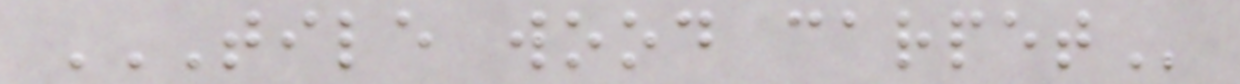TILE WOOD CARPET
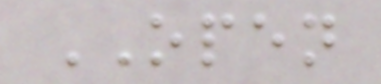OPEN
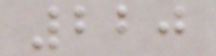220
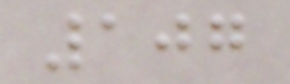107
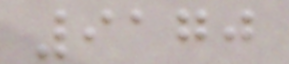9170
